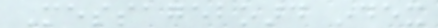Messageboard index
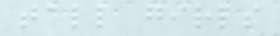tall girls
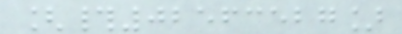[#02563527]
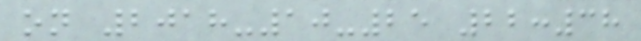on 2018-10-25 22:38
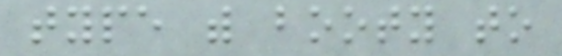type with booty to
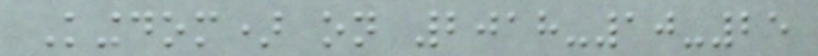Kingdom) on 2018-10-25
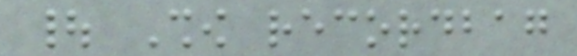| Show recordbag
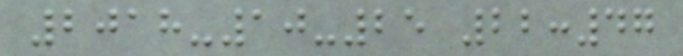2018-10-25 22:47
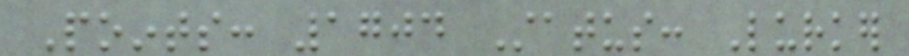Points: 1704 Status: Lurker
